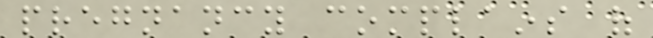pregnancy complains of
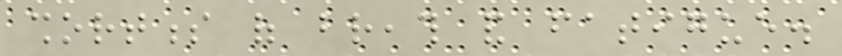shortness of breath and fatigue.
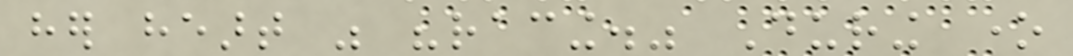her heart was "racing." During one
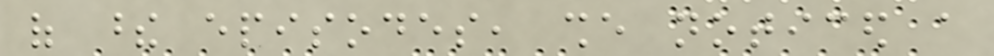of these episodes, she noticed a
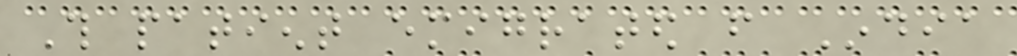This patient emigrated from India
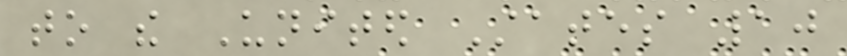to the United States 10
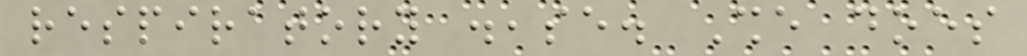respiratory disease. She does
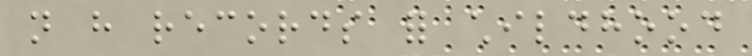not have records for childhood
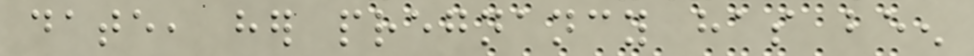date, her pregnancy has been
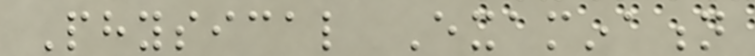Physical Examination
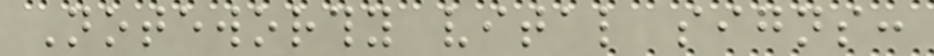Noteworthy vital signs:
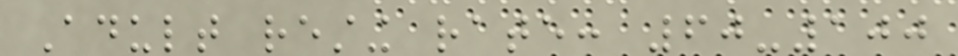Adult resting rate: 60-100
